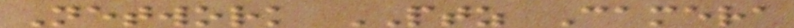Network PTZ Camera
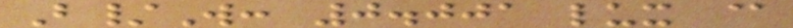B/W: 0.001 lux @
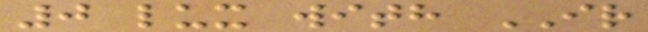0 lux with IR
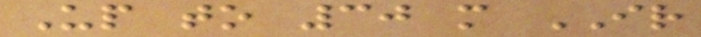Up to 30 m IR
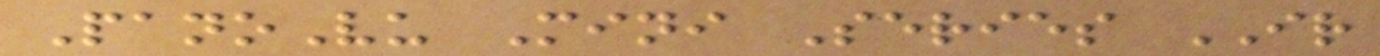PanoVu Mini Series IR
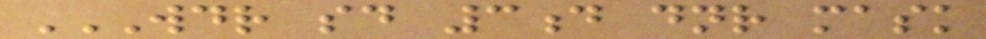WDR SD 3D DNR MASK
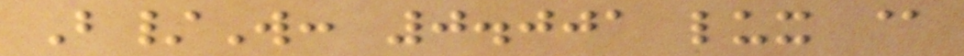B/W: 0.001 lux @
